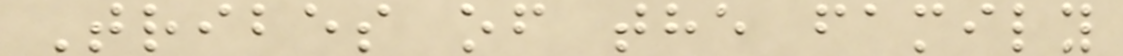Tribes of the family
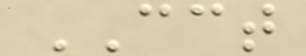CCT
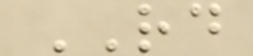RD
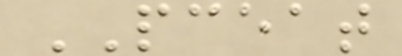PCEAT
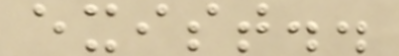exist..
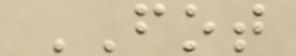FOT
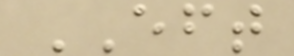EFT
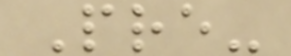Pre-
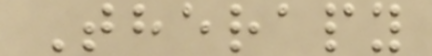Therapy
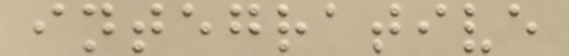integrative
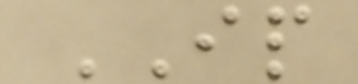IP
